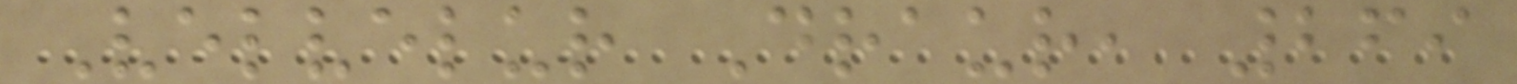Velvelur Draur, 269
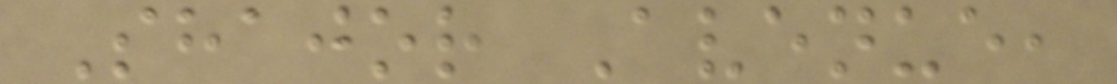Shajor Avenue,
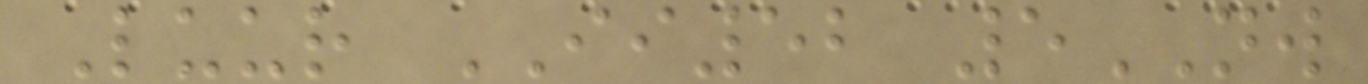Luur II52 5NW
